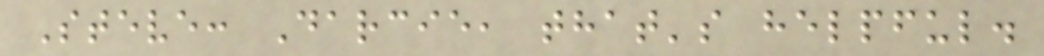Steve: Darcie, that's helpful.
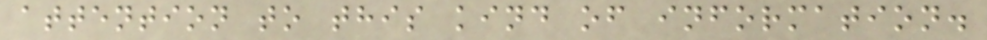attention to this kind of information.
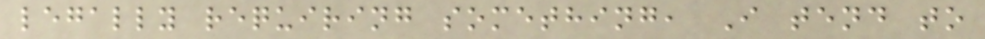legally requiring something, I tend to
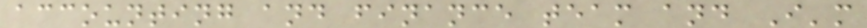accounting and finance team and I'm
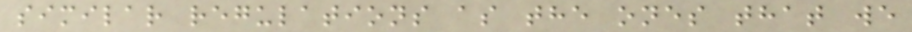similar regulations as the ones that we
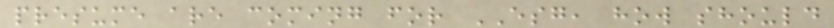presume are coming for ESG, how should
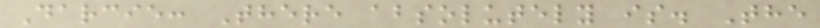Darcie: There absolutely is. The
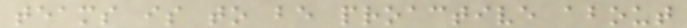teams is to be proactive about
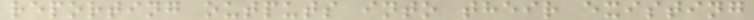reporting outputs into their existing
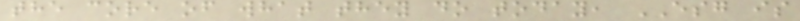the core of what they do today, ESG is
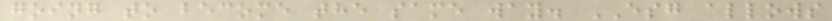going to become the same way. ESG allows
